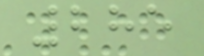285
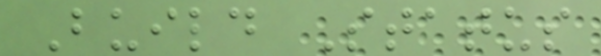Build Status
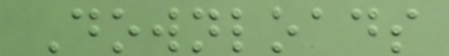Downloads
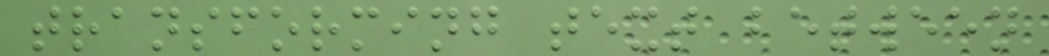transforming text between
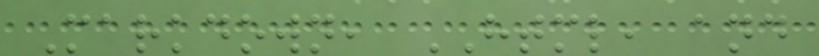Markdown, HTML, and
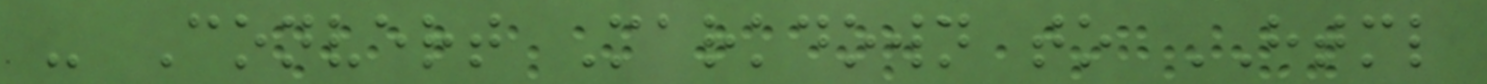- Convert Markdown to HTML
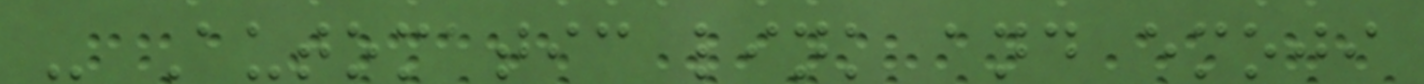- Automatic link and emoji
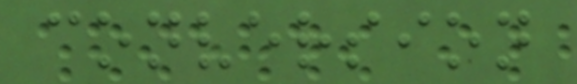conversion
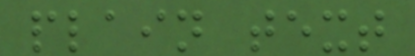plain text
